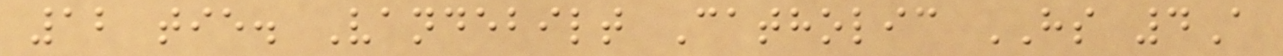12 tie. Vandebilt Catholic HS 4A
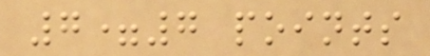7=7 points
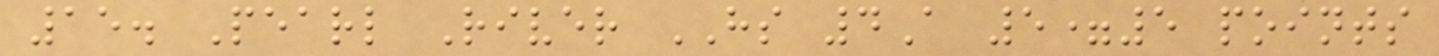15. Pearl River HS 4A 5=5 points
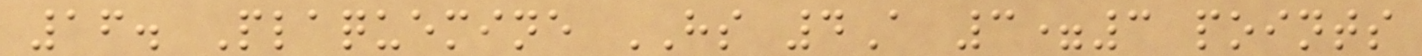16. Plaquemine HS 4A 3=3 points
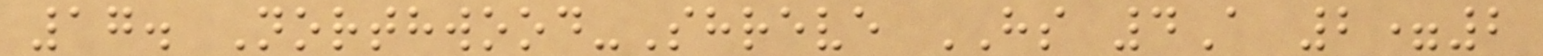17. Northwood-Shreve HS 4A 2=2
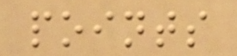points
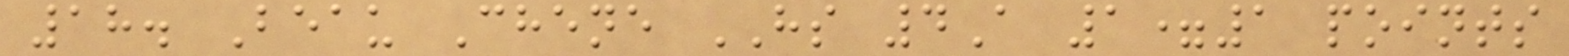18. Beau Chene HS 4A 1=1 points
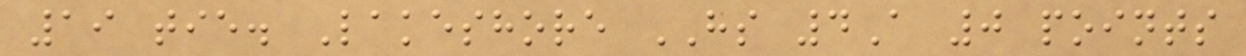19 tie. Lakeshore HS 4A 0 points
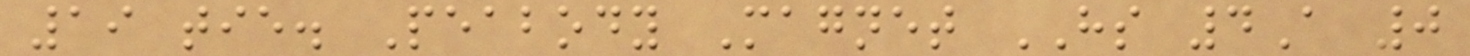19 tie. Peabody Magnet HS 4A 0
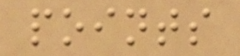points
